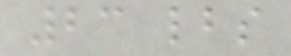23 lbs
